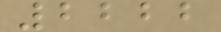2222
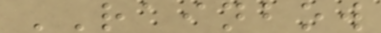RAINBOW
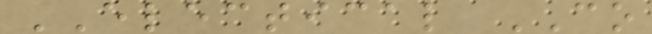ELECTICAL CO
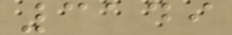3149
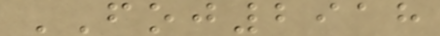FOJ2918
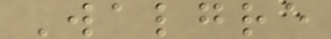Walgre
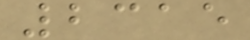2315
